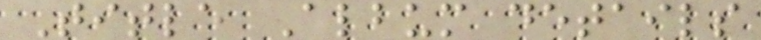Title Album details
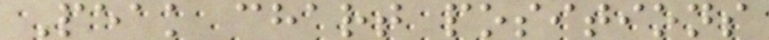Peak chart positions
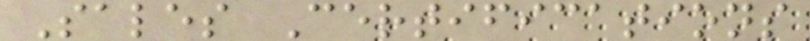Sales Certifications
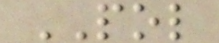POL
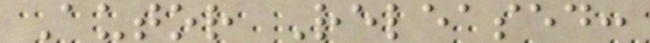Autor Released:
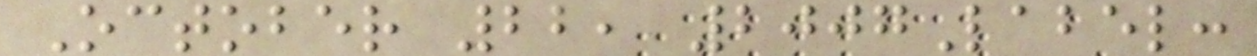October 22, 2007Label:
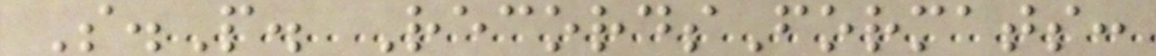S.P. RecordsFormats:
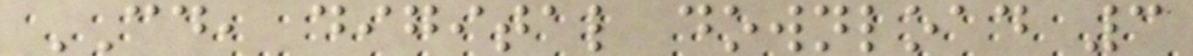CD, digital download 3
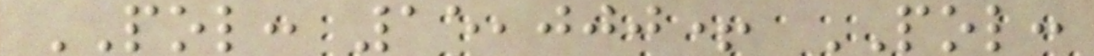POL: 15,000+ POL:
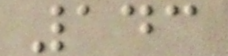143
